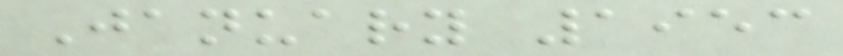January 1953
